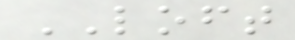LOFT
